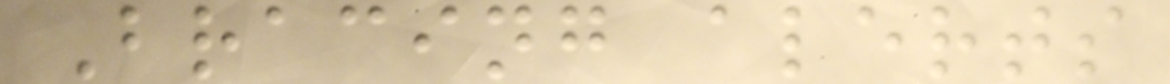Bracing alerts
